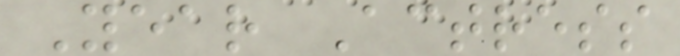Year Actress
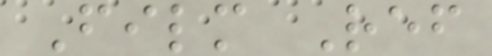Film Ref
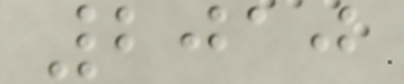2010
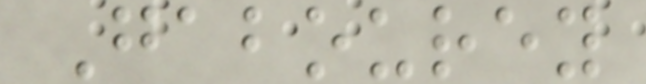Gabourey
